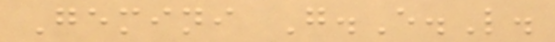Gemini G.E.L.
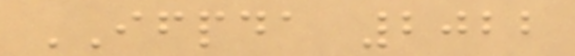IFPDA 2022
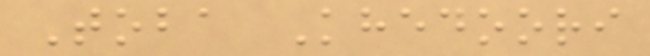Toba Khedoori
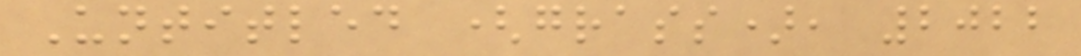Untitled (grass), 2022
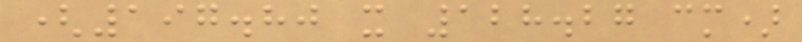(197.80 x 128.27 cm)
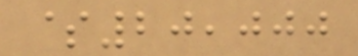$20,000
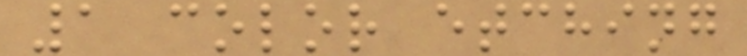1 color etching
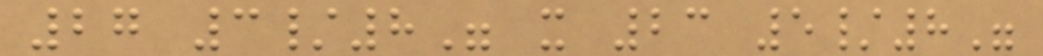27 3/8" x 23 5/8"
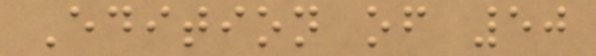Edition of 50
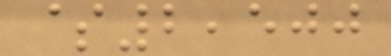$2,500
